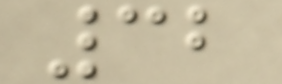32
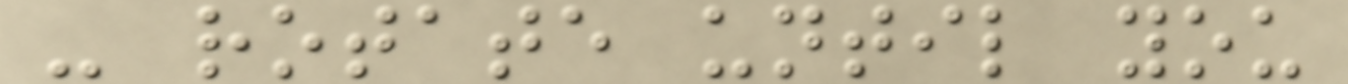- rotate until you
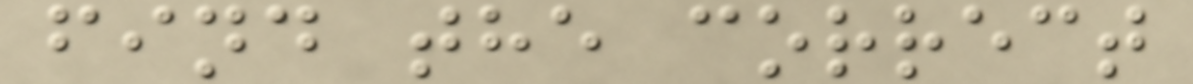find the correct
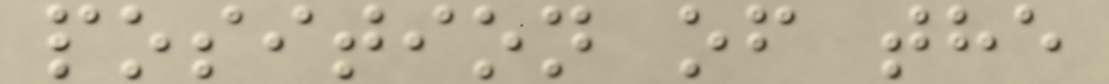position of the
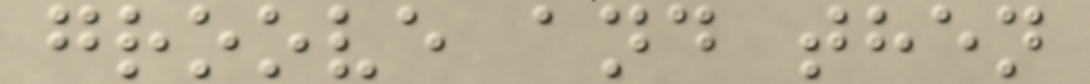groove and then
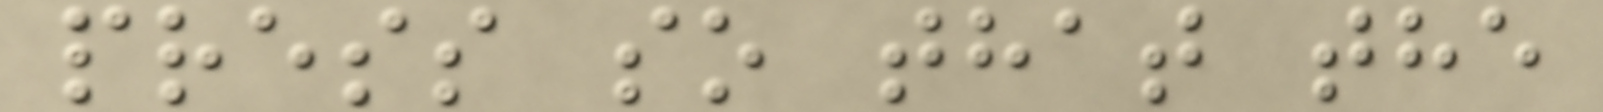press so that the
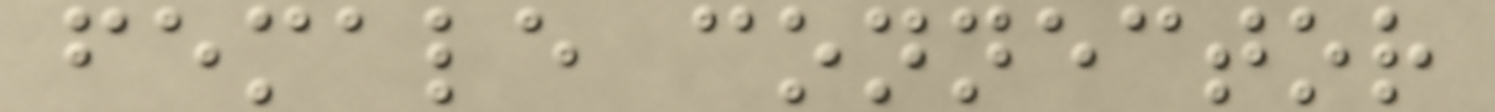female connector
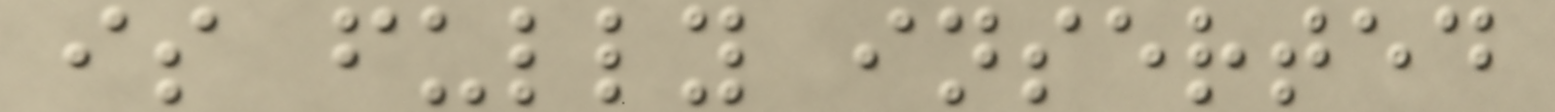is fully inserted
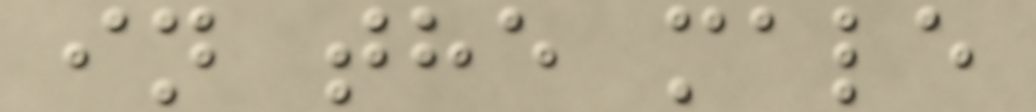in the male
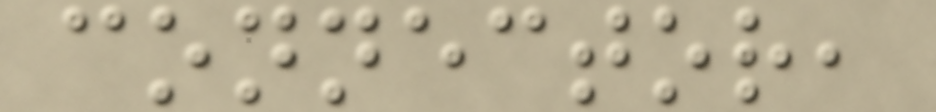connector,
